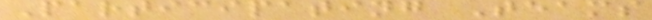Participating Teams
